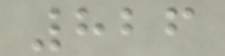826
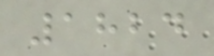1824
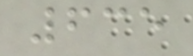635
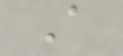A
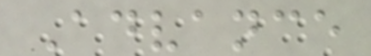Advance
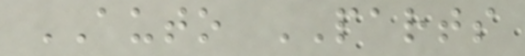AUTO PARTS
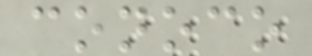conoco
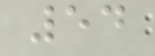54
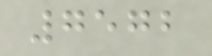7572
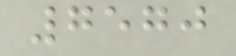7570
